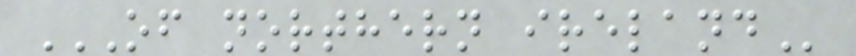OF NORTHERN IRELAND
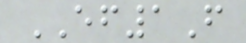EF1F
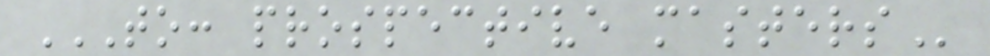TO: PROSPECTIVE MASTERS
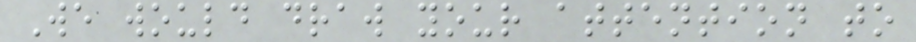We would draw your attention to
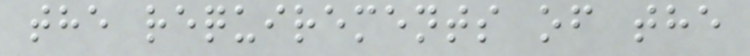the requirements of the
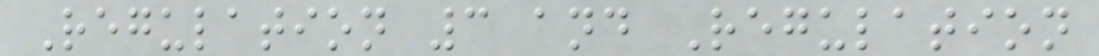Regulation 3 and Regulation
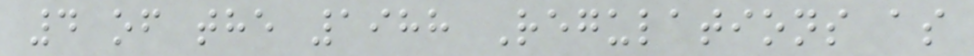4 of the 1988 Regulations as
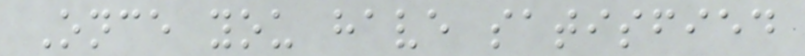Once you have satisfied
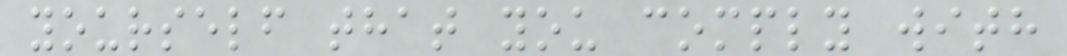yourself that you comply with
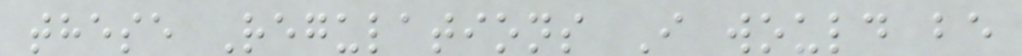these Regulations I would be
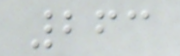263
